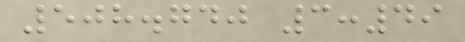508.740 3:49
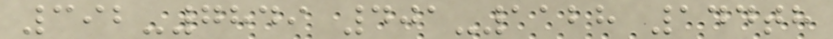392-7849 401-1128 144th
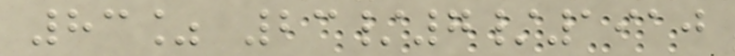83% 23/7/1910
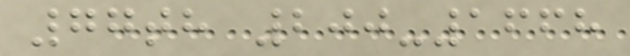77th 200-1668
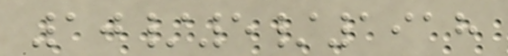10/5/1918
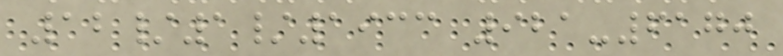12/1/1933 921-6170
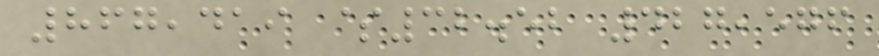867,419 $32.52 427,576
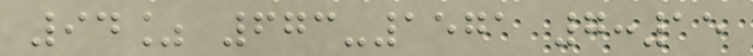94% 673-1571 7:15
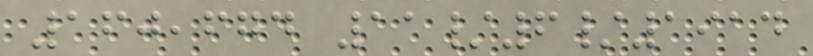160,674 11/6/1914
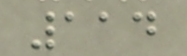114
